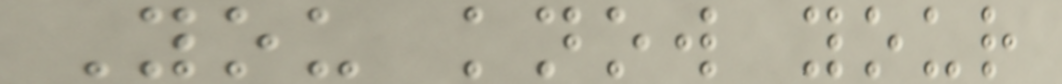You know your
